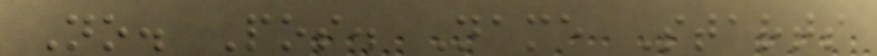No. Pos. Name Starts
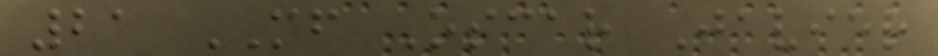21 MF Oscar Javier
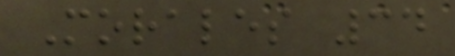Morales 34
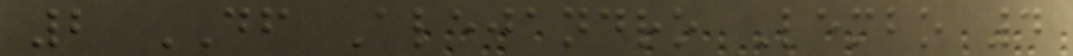2 DF Alejandro Lembo 4
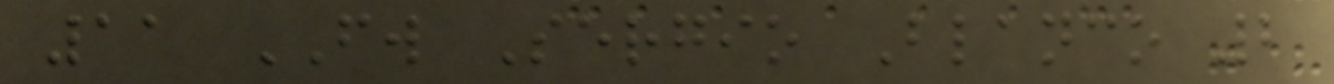11 FW Sergio Blanco 2
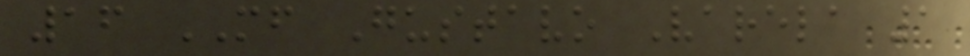16 MF Gustavo Varela 1
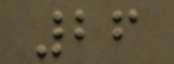26
